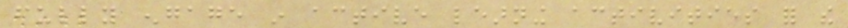fully engage in active learning activities for the
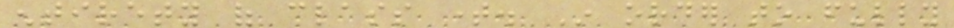entirety of class time. In order to fully
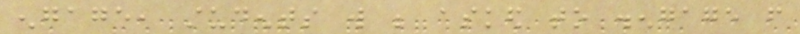engage, students will be asked to disengage from
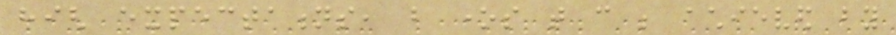high expectations, but ones that can be achieved by
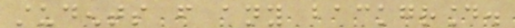students from any background.
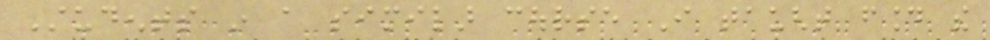Students in a similar course I taught found the
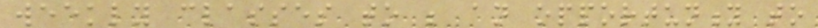weekly classes to be an opportunity to
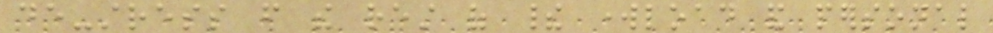de-stress from the rest of their workload and personal
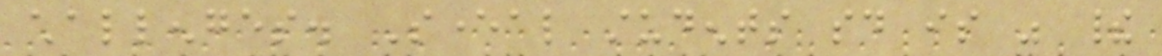challenges. Several students said is was their
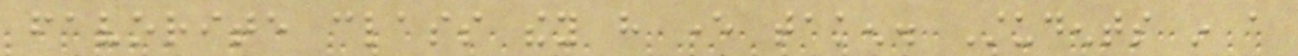favorite class they have ever taken. Students in a
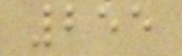255
